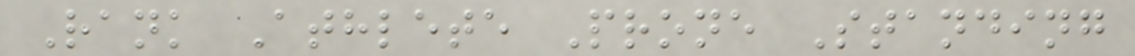Rank Athlete Prone Standing
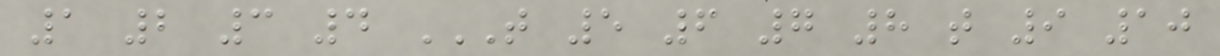1 2 3 4 T 5 6 7 8 T 9 10
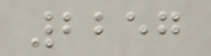2257
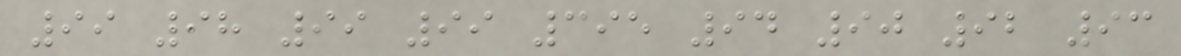99 98 99 99 395 94 90 92 93
